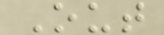Out
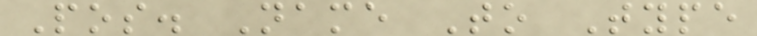Pos. Name To Type
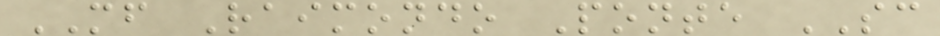MF Raimondo Ponte SC
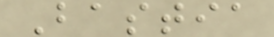Bastia
